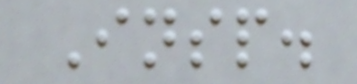Insp.
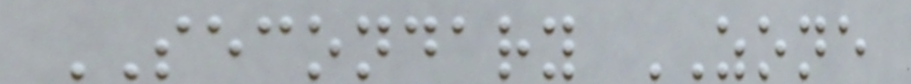SECONDARY ZONE
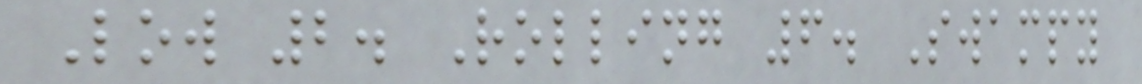Low 2. Rolling 6. Swampy
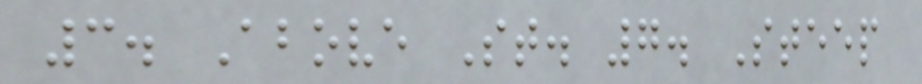3. Above St. 7. Steep
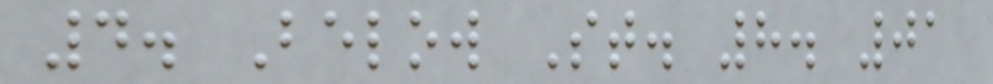4. Below St. 8. 01
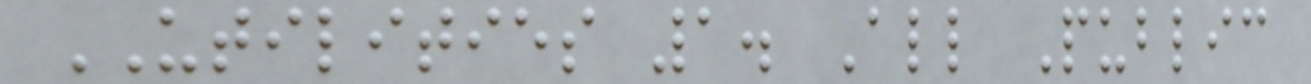UTILITIES 1. All Public
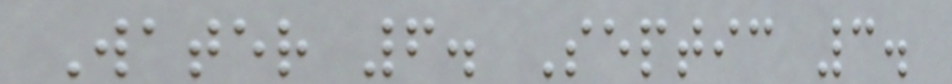Water 6. Septic 3.
